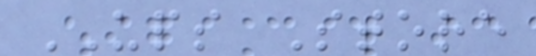UPS Store
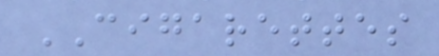CIGARETTES
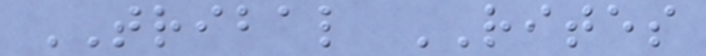TRIBAL RITES
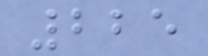225
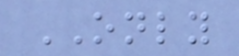ONLY
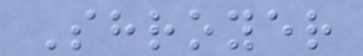Shroyer
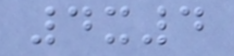4x4
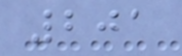201
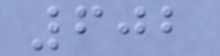602
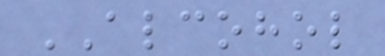ALCOHOL
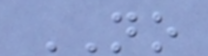NO
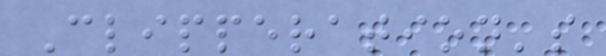Clipperation's
